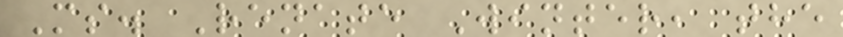Ms. Renate Winter, the
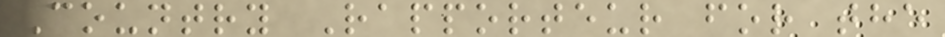Country Rapporteur for the
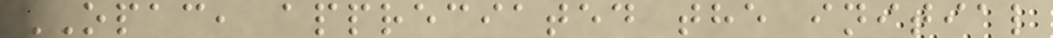OPAC, appreciated the initial
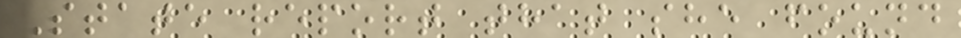State report that she found
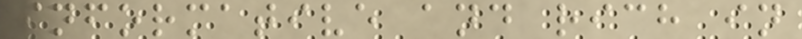informative and rich in
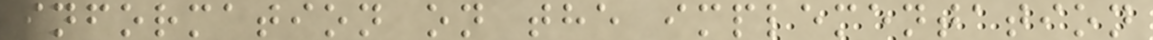information on the implementation
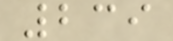239
